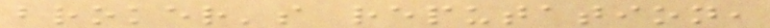broker's reputation,
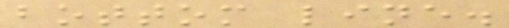bottom line.
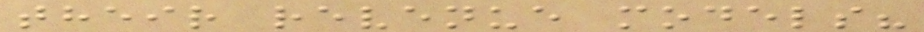their revenue models?
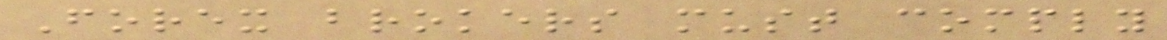Forex brokers must comply
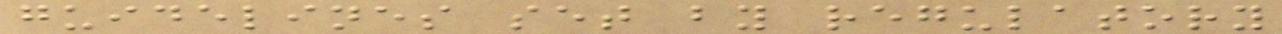guidelines set by regulatory
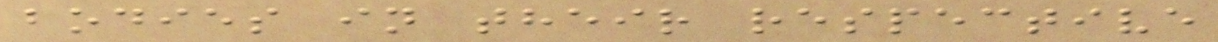bodies in their respective
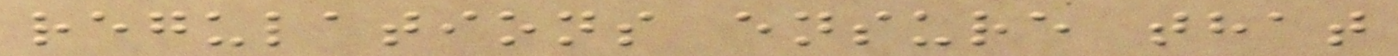regulations ensure that
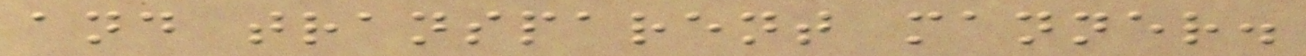and transparent manner.
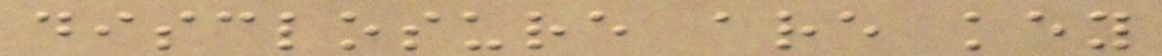disclosure are key
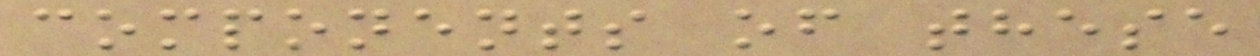components of these
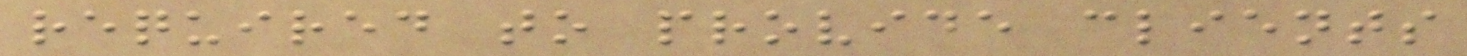required to provide clients
